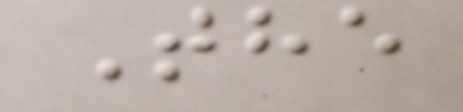The
